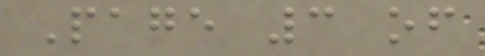Page 3 of
